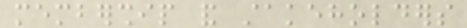membership and stakeholders
